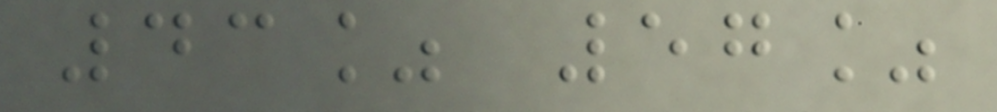43% 57%
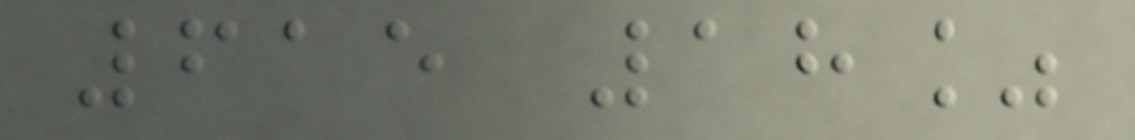615 18%
